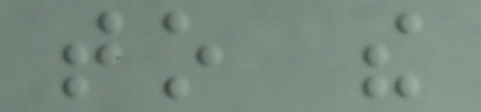to the
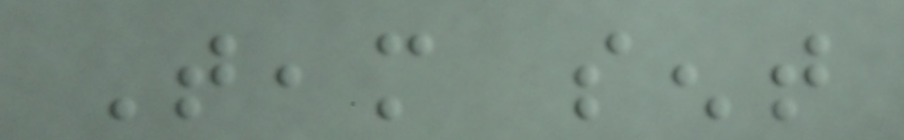Team sent
